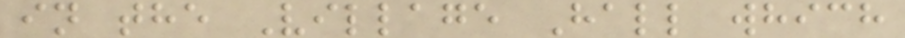in the Village Hall which
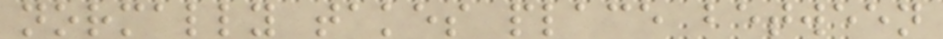normally takes place between
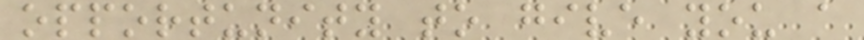opportunity to give you a
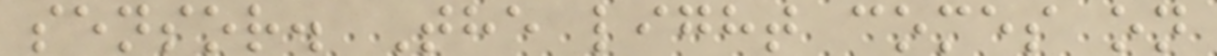sensor. The light comes on
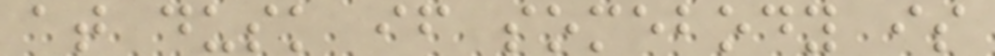at dusk if somebody is
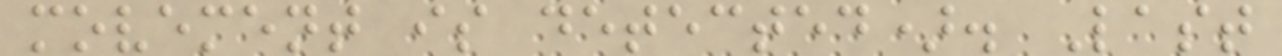movement is detected). Last
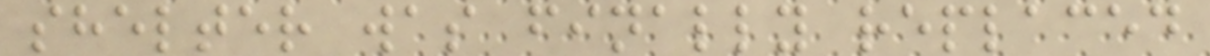shelter was finally replaced
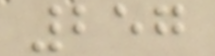257
